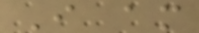I am
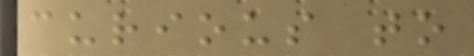curious to
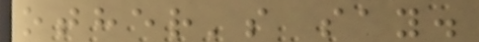other's say.
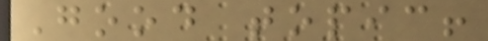Good topic!
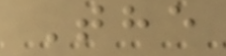The
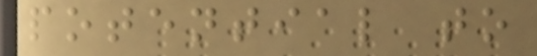potential to
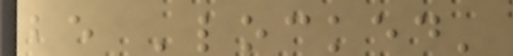be 'locked'
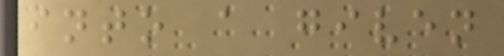into a given
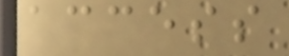access
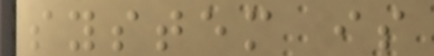system is
